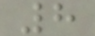8
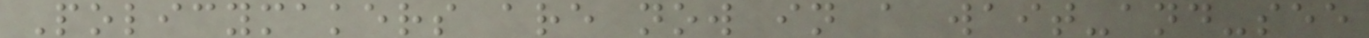Policymakers are now in a wait-and-see
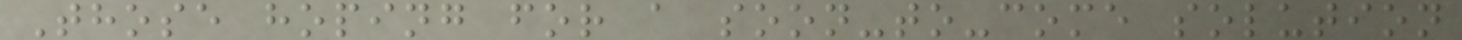Those hoping for a soon-to-come solution
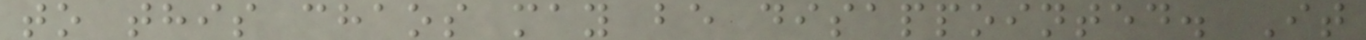to this chaos may be disappointed. It
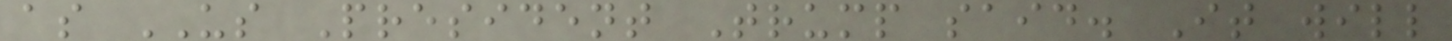as US President Trump said. It will
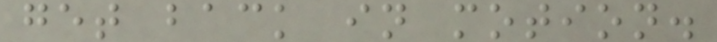get back in motion.
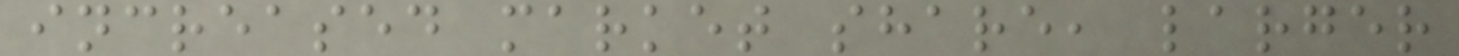increased market share, larger
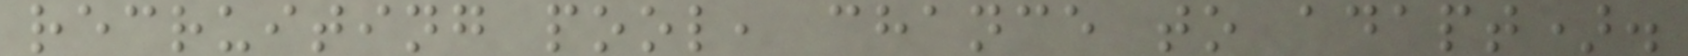recruiting pool, chance to adapt).
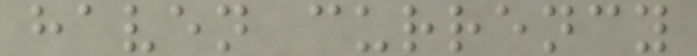haven currency
